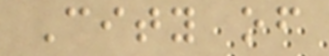City of
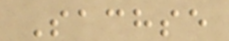Sachse
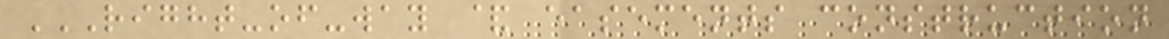RIGHT-OF-WAY & EASEMENTS CONSTRUCTION
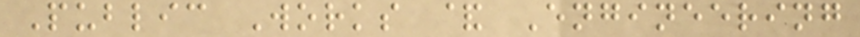Public Works & Engineering
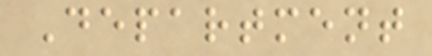Department
